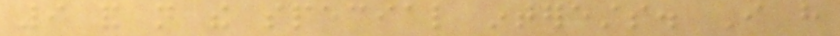9 and not the special interests. I have
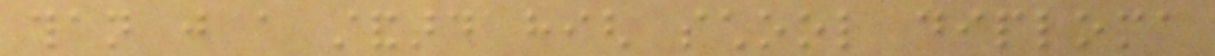than just a standard high school diploma
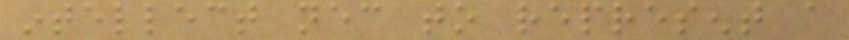intellect necessary to represent a
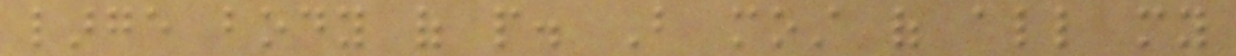large body of people. But most of all my
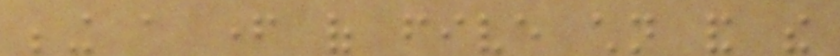being a father of five children and the
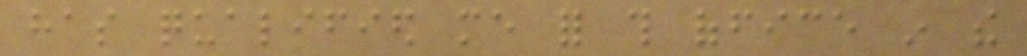has qualified me for this office in the
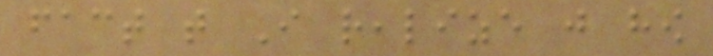fact that I realize just how
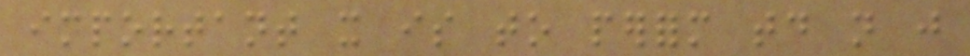important it is to perform today not just
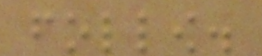follow.
